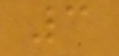3
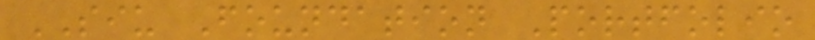SIU Foundation Portfolio
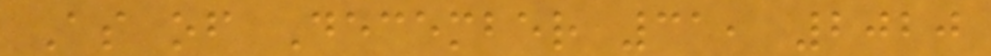As of December 31, 2020
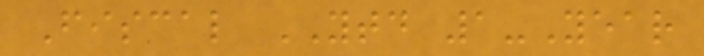Fiscal YTD 1-Year
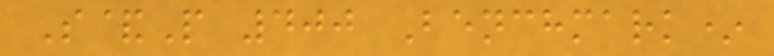S&P 400 Benchmark*
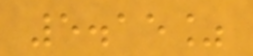5.15%
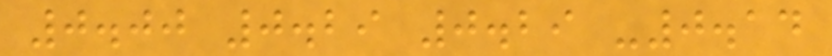0.00 0.29 0.29 -0.14
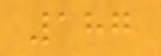187
